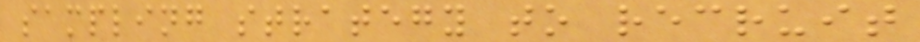sampling strategy to recruit
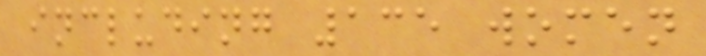including 135 women
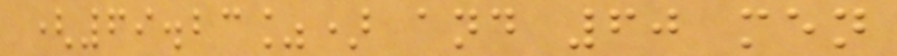(69.23%) and 60 men
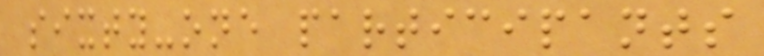sixty-one participants
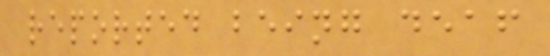reported being deaf
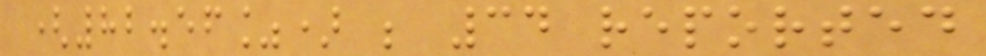(82.56%) ; 34 reported
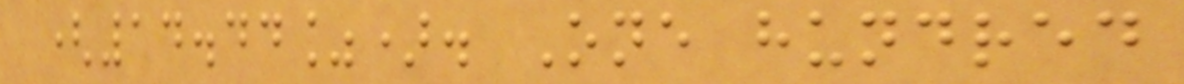(14.44%). One hundred
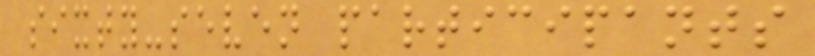sixty-seven participants
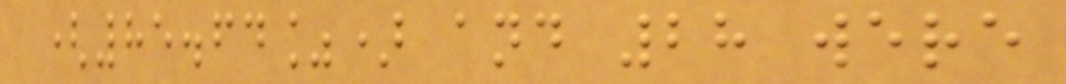(85.64%) and 28 were
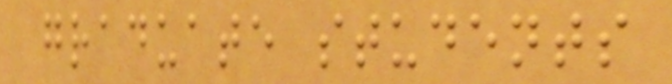graduate students
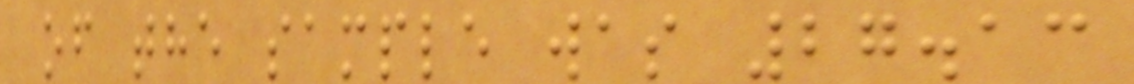of the sample was 27.13
